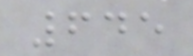645
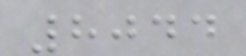8044
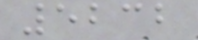5232
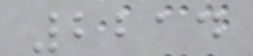2214
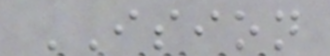ISION
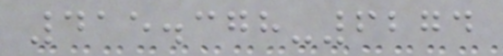415.378-6274
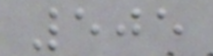505
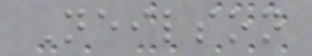Neilson
